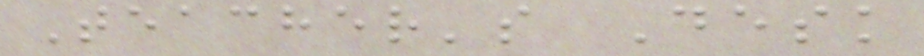Teacher's Desk
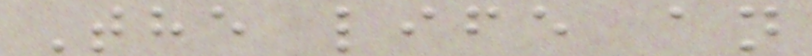The life an
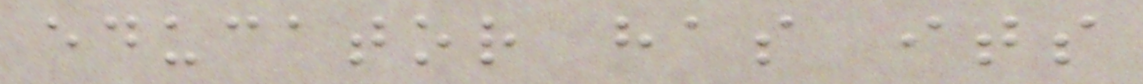educator has its
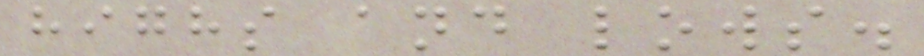highs and lows.
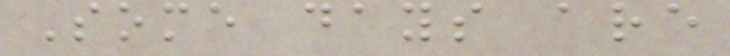Some days are
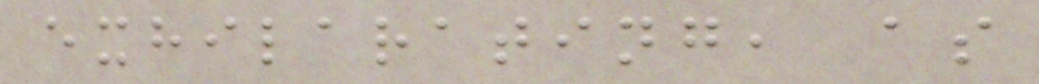exhilarating, as
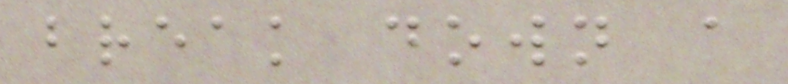break down a
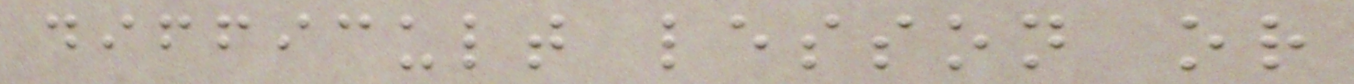difficult lesson or
